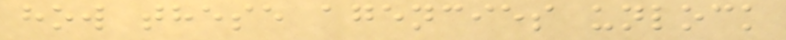how these agencies unlock
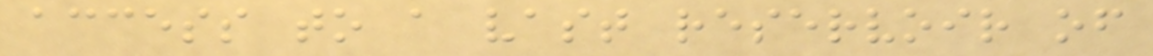access to a vast reservoir of
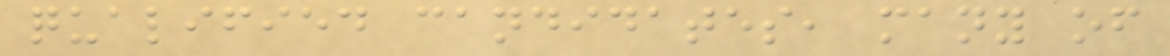qualified candidates, many of
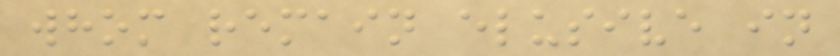whom remain elusive in
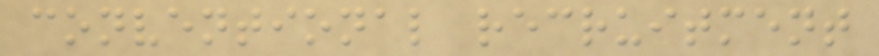conventional recruitment
